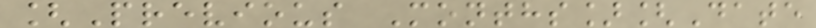[Previous Months][Date
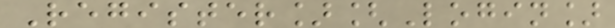Register][Login]
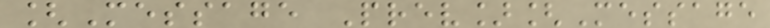[Message Prev][Message
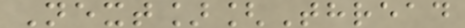Next][Thread
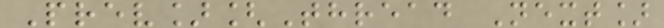Prev][Thread Next]
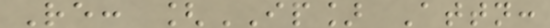Re: [IP] Attn:
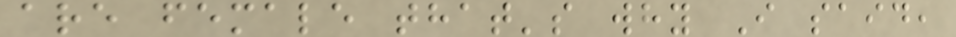are female that's why I said,
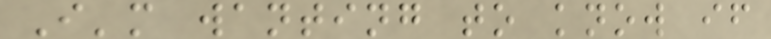I'm wanting to know if
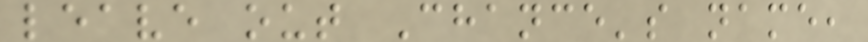leave out Chance's name,
